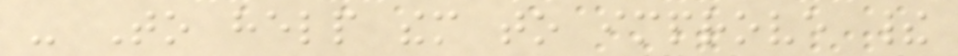- To help them to improve their
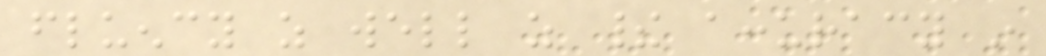fluency as well as their accuracy in
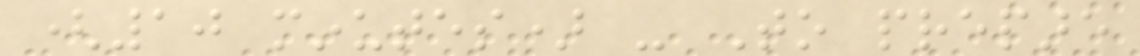(10 minutes) - To prepare
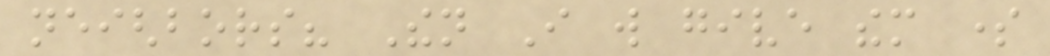neighbors? Then I will give them some
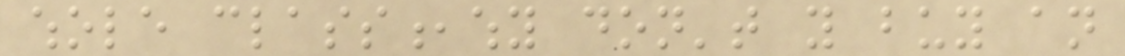whole class,why don't you buy an
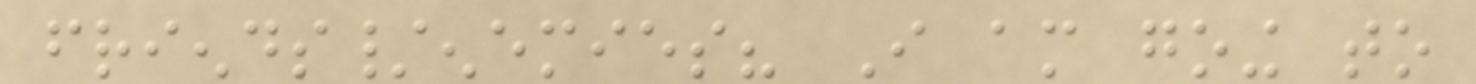friends/enemies? I am going to
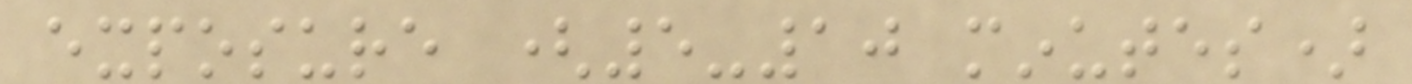exposure (5-10 minutes)
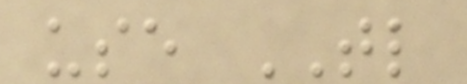use TL
